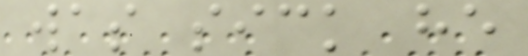was sick he
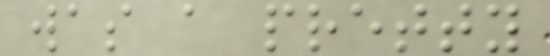was a pretty
